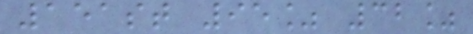151st 95% 32%
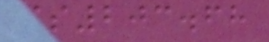$203.68
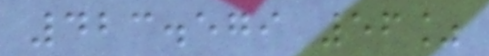423.579 56%
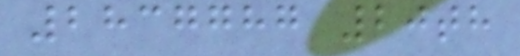2837787 20th
